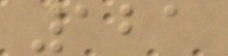121
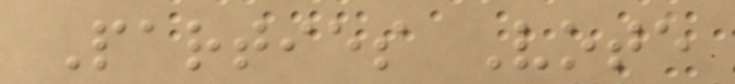Parties Vote
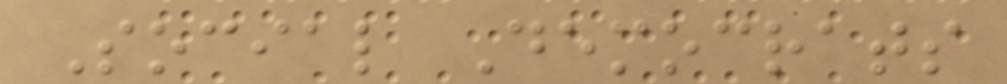Social Democrats
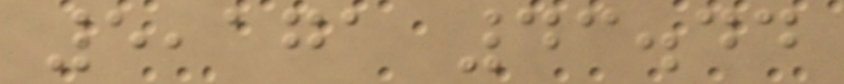5,171 43.44
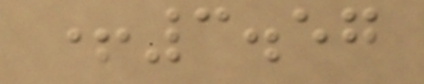+3.57
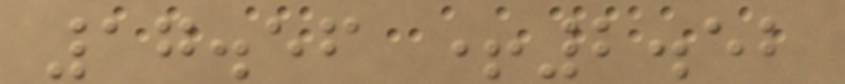17.56 +2.52
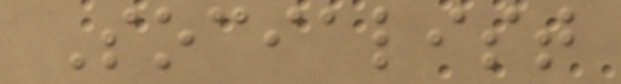Socialist
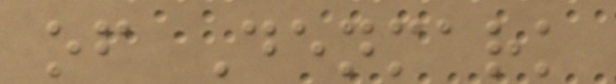of Denmark
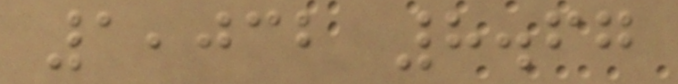1,032 8.67
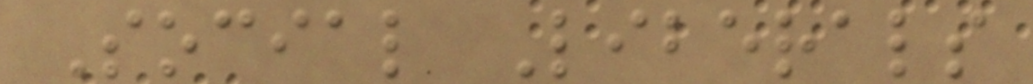Social Liberals
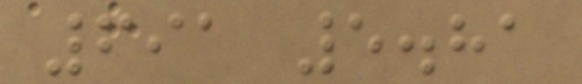691 5.81
